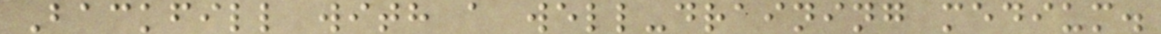Backfill with a well-draining medium.
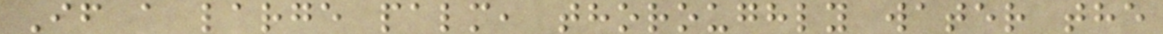If a large palm, thoroughly water the
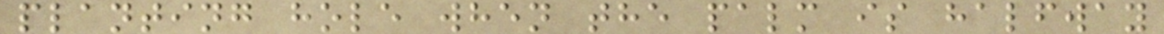planting hole when the palm is halfway
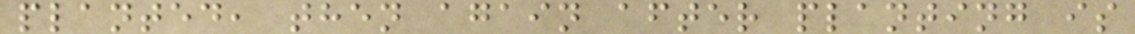planted, then again after planting is
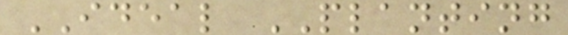IDEAL PLANTING
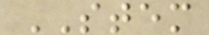STEM
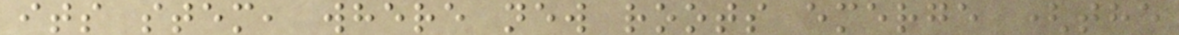its stem, where new roots emerge (the
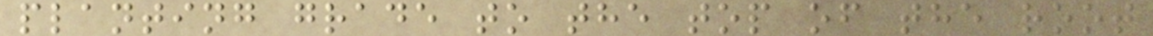planting grade to the top of the root
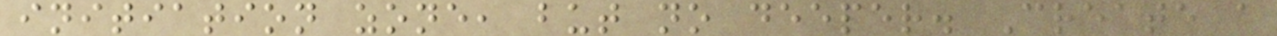initiation zone, but no deeper. Create a
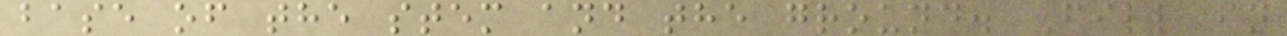base of the stem and the ground. Fill in
